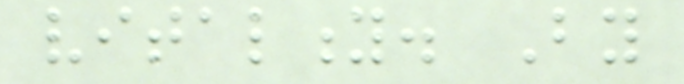vitality. By
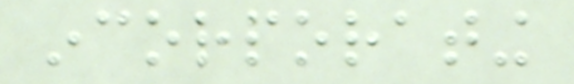incorporating
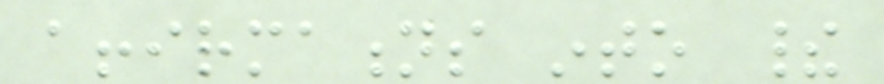affirmations into their
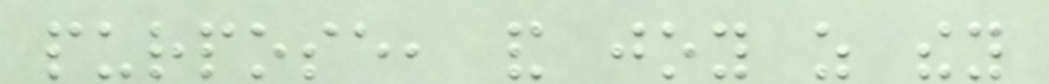purpose, and joy as they
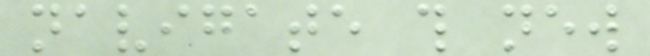navigate this new
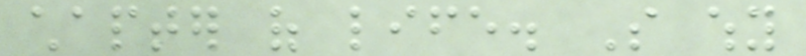chapter of life. So why
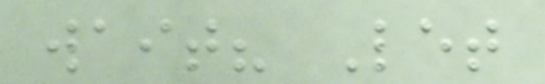wait? Let
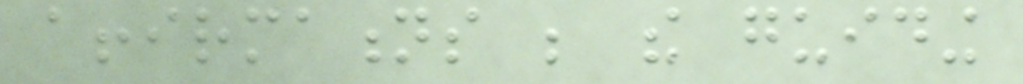affirmations be the guiding
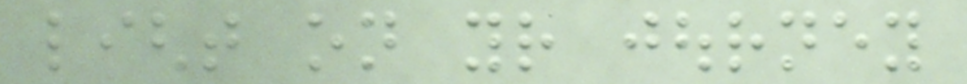light on your journey
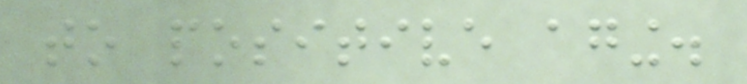to positive aging.
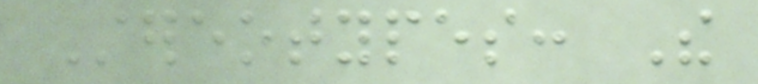Stereotypes: The
